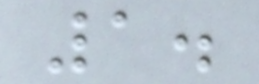1.
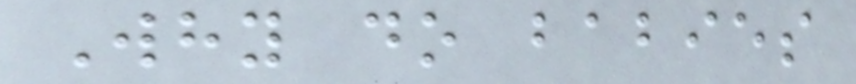Why do babies
